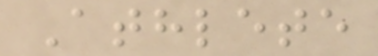Athlete
